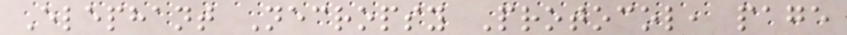Elephant Necropsy Protocol, page
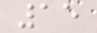15
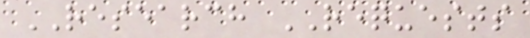RESEARCH REQUESTS
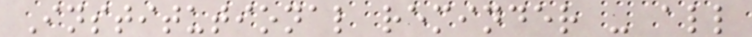Institutional reminder - all
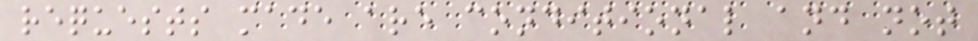requests made are conditional and not
